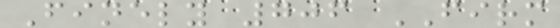Finely 706 FIRM
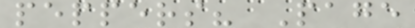peppers? Page
